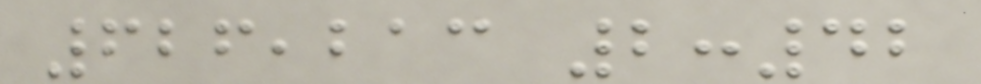626,213 2:42
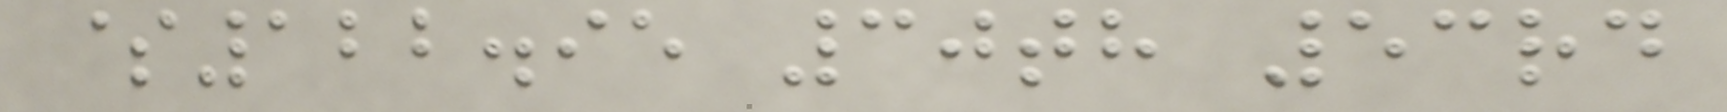$122.95 30th 53rd
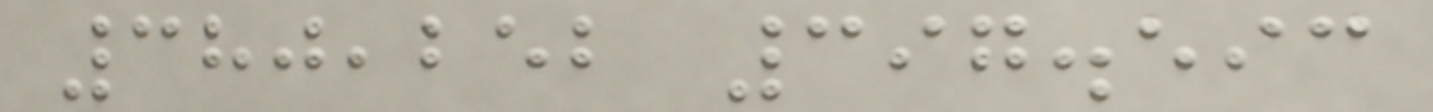380,252 397.593
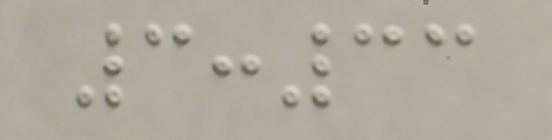3:33
